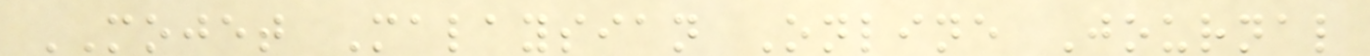MOJET Malaysian Online Journal
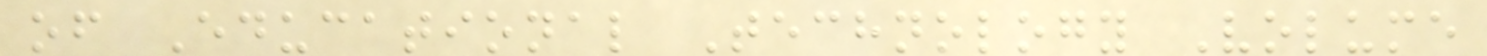of Educational Technology Volume
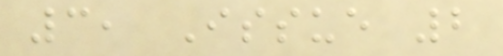3, Issue 2
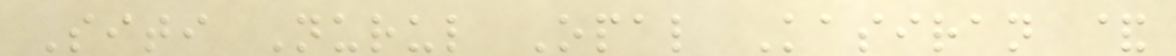Siti Nurul Opal Kasiran &
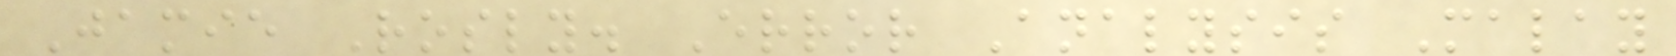Jamie Rosly. Error Analysis Malay
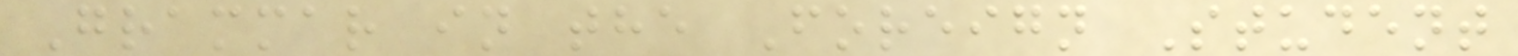Grammar in the Foreign Student
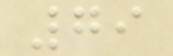79
